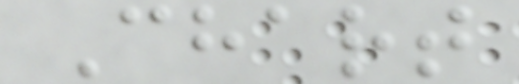Chart
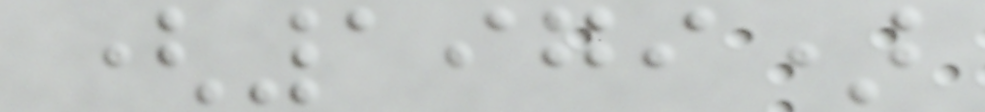(1979)
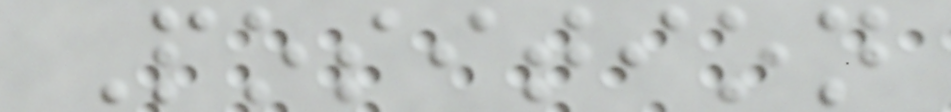Position
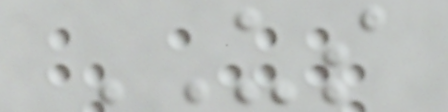US
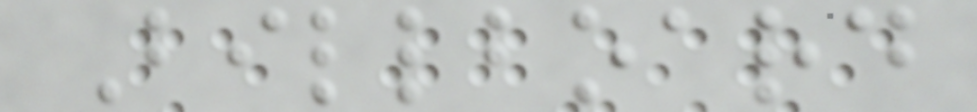Billboard
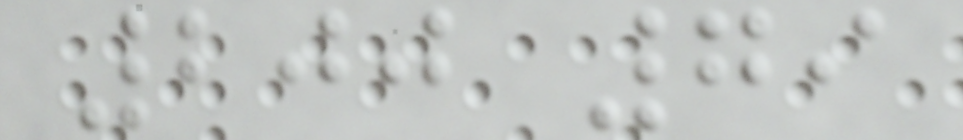200 79
